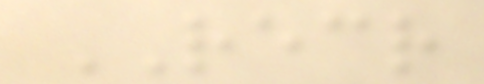RECR
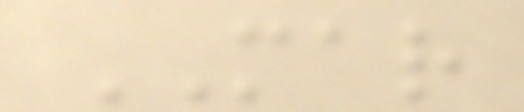MAR
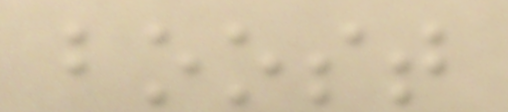boost
